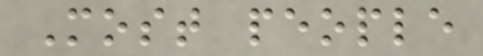Most people
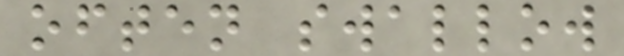often swallow
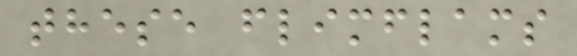these flimflams
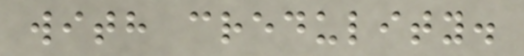with credulity.
